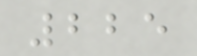225
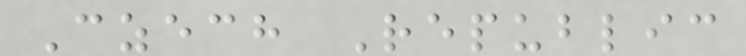Czech Republic
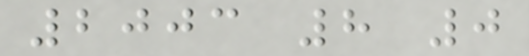2003 8 0
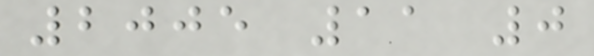2005 11 0
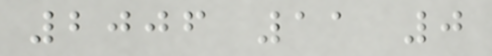2006 11 0
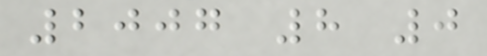2007 8 0
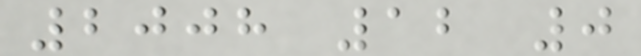2008 12 0
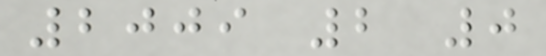2009 2 0
